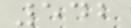542
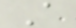A
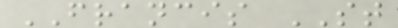FRANCIS ST
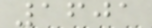1601
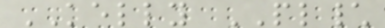KELLY PL\
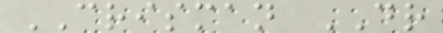CRISMAN DR
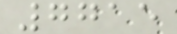7715
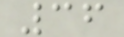36
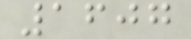1607
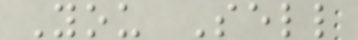You Sell
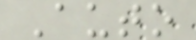Auto
